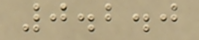0.2.0
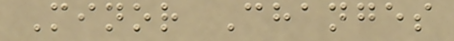Minor Changes
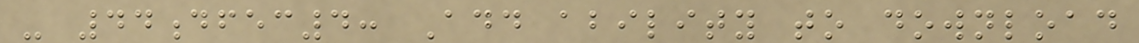- 44dfec4: Add ability to download
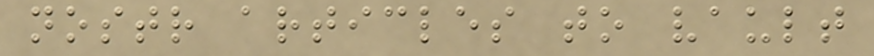nostr articles to vault
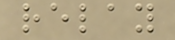relay
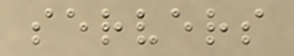servers
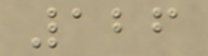126
